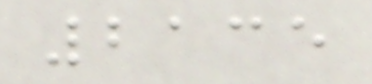2135
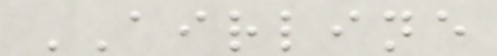AIRLINE
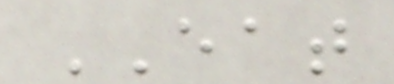EAT
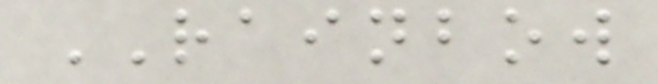RAINBOW
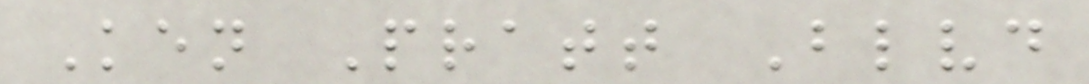Ken Pratt Blvd
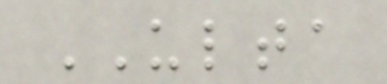ULTA
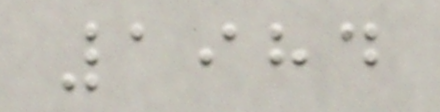1984
